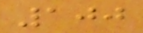100
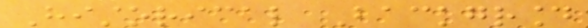Historical Background
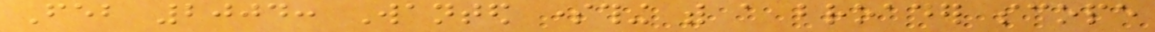Feb 2004: Wanted something with a broader scope
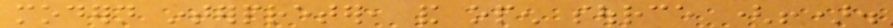modern interpreter, and open source (!).
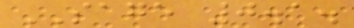SAGE 0.1.
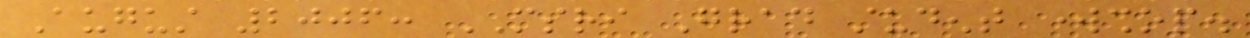August 2006: MSRI Grad student workshop.
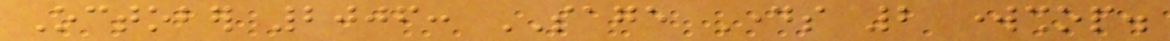October 2006: SAGE Days 2 workshop.
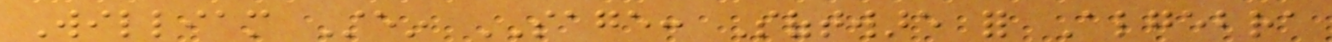William Stein SAGE: Software for Algebra
